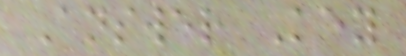Answer Key
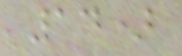14)
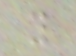y
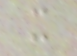x
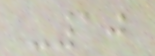-10
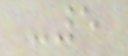-5
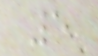5
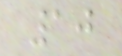10
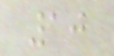10
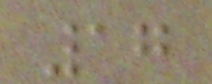17
